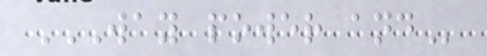WAY POWER AND
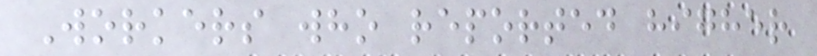Workers who reported higher
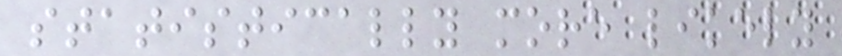statistically more likely
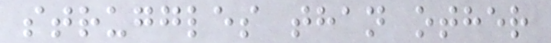struggles than other
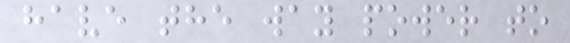have the way power to
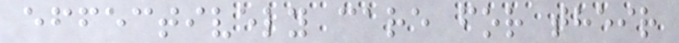effectively care for their
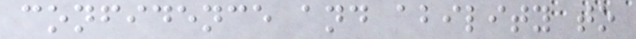confidence and ability to
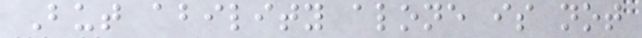But ability alone is not
